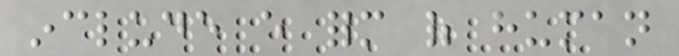include every form of human
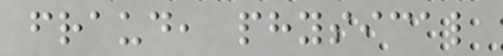fraud, physical
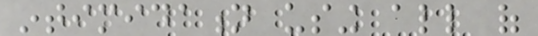intimidation using all of
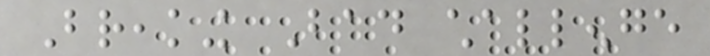Breaking Bad challenge
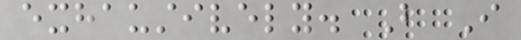exhaustively. But I
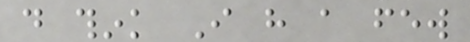do think I have a few
